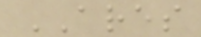ARES
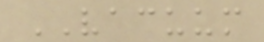VACUUM
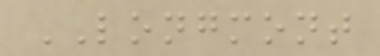LONGMONT
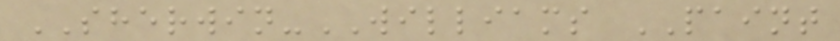SHERWIN-WILLIAMS PAINT
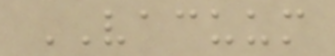VACUUM
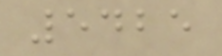5425
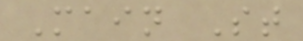Main St
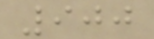900
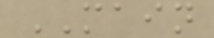MAIN
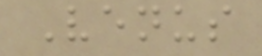Venus
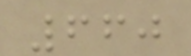660
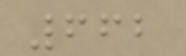662
